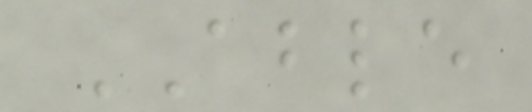ABLE
